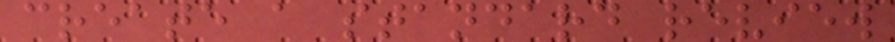create a standard review
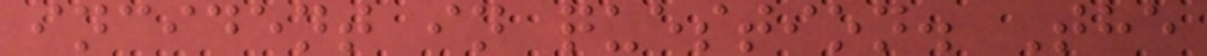incident in question. The
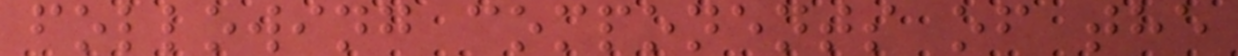following components of the
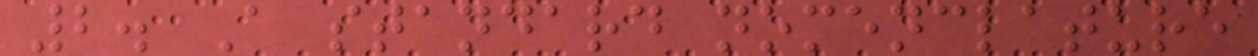2. A standard nomenclature
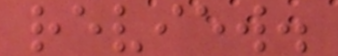review.
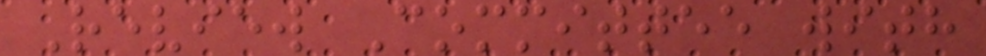Review Committee with
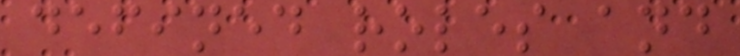defined roles and
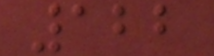122
